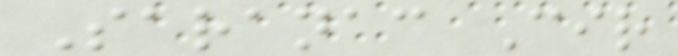Saranac Cir
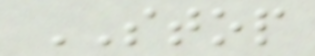STOP
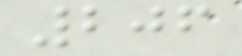206
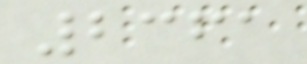2361
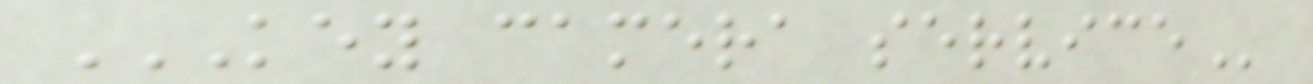KEY CAMERA SERVICE
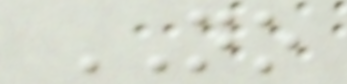NO
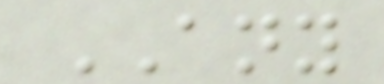ANY
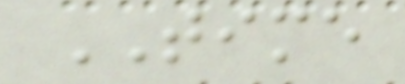TIME
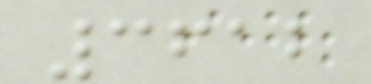3612
